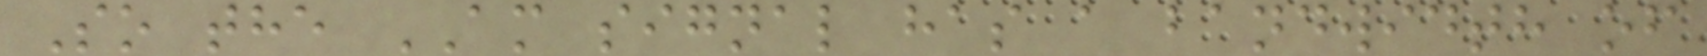So the AM signal has a bandwidth of
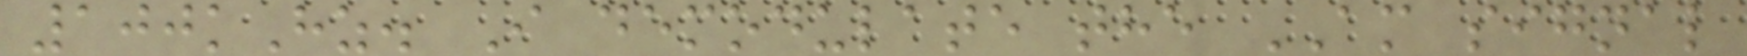100kHz. I demodulate the AM signal
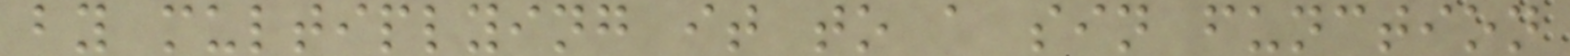by multiplying it to a sin function
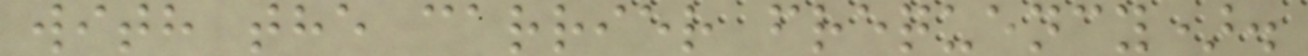with the carrier frequency).
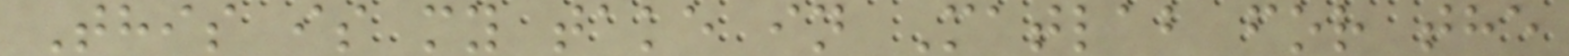This is my take in Matlab for the
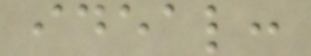ideal:
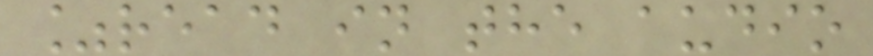%read in the audio
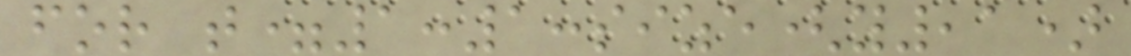for t=1:1:size(y,1)
